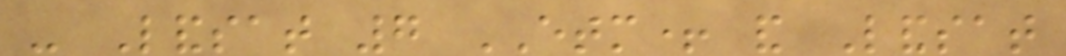- Landsat 7 ETM+ and Landsat
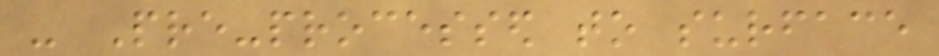- Pre-processed to surface
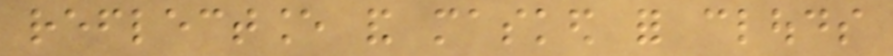reflectance and masked for clouds
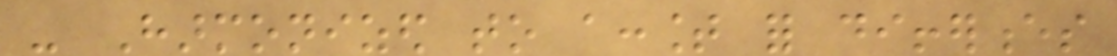- Harmonized to account for differences
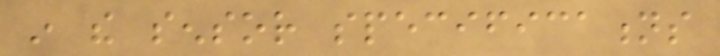in the sensor specifications
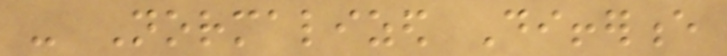- Normalized Difference
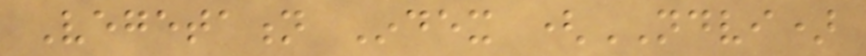Vegetation Index (NDVI)
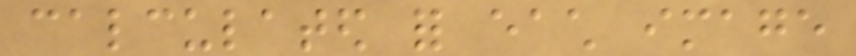calculated for each image
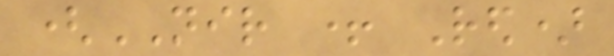(NIR + Red)
